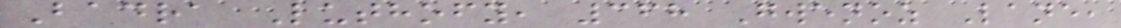Badra Luthofy, 368 Gwenoz Lane,
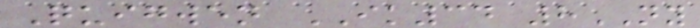Quigwen IK34 8NY
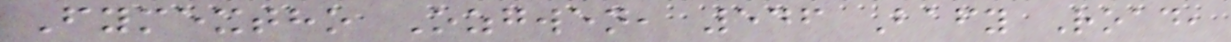Fymextho Ozgwen, 546 Bafy Road,
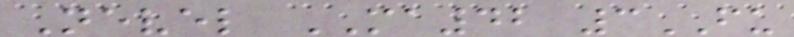Nevel MA42 3FU
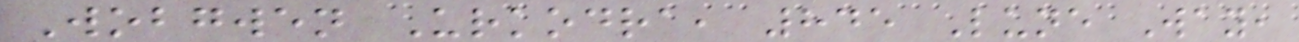Wobgwen Urkodra, 845 Lune Way,
